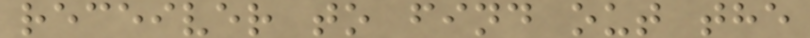receiver to find out the
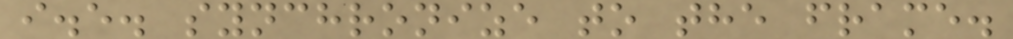i.e. synchronize to the frame.
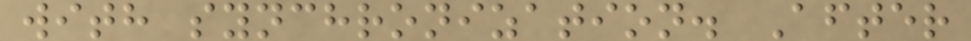with synchronization. After
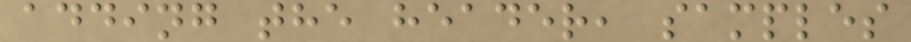adding the header, samples
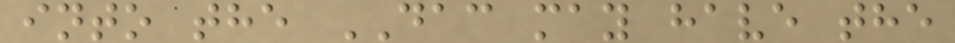into the DAC may have the
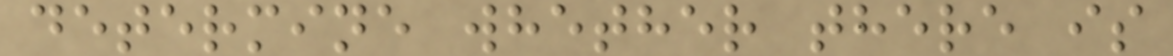determine whether there is
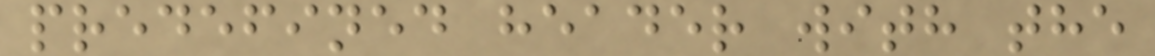predefined header with the
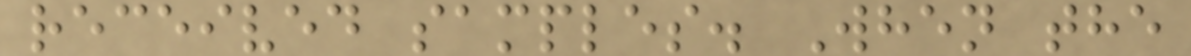received samples. When the
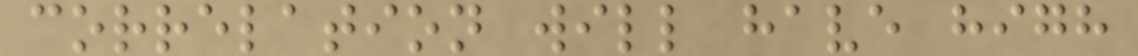correlation will have high
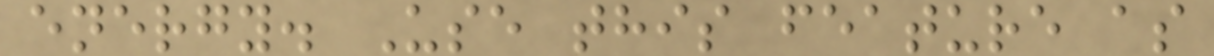energy. Use this feature as
